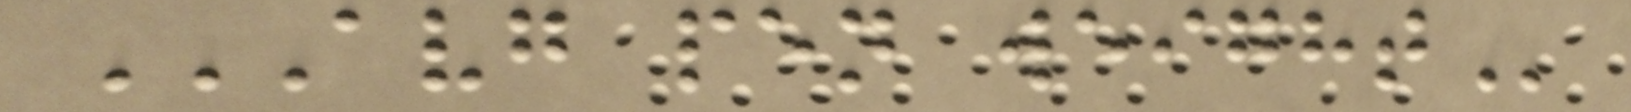AVG PEN WEIGHT
